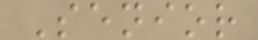Senior
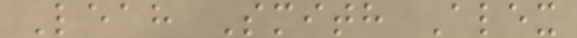Leah Smith Alex
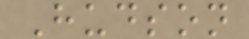Hudson
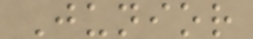Junior
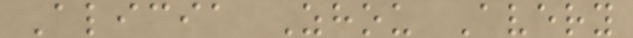Alicia Zhou Avery
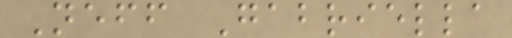Neff Gabriella
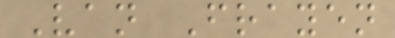Van Frayen
